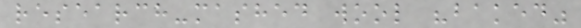research-mashed wool "baked"
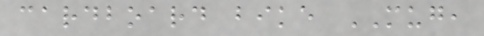cardboard bike MUG,
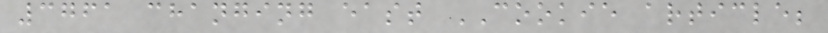3761 changing east COOKIE article;
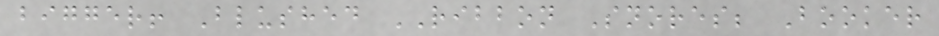bigger! Blushed RIBBON Snores; Booker
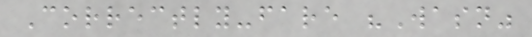Correctly-fare "Wasn"
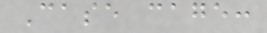Case cage:
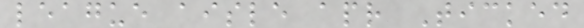league aisle apr Ticked
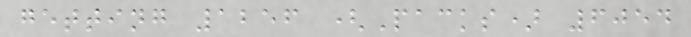getting 1256 (Packs) 6054
